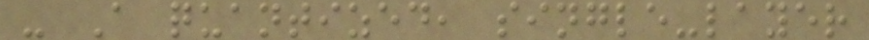- A quantized, single-layer
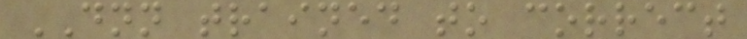DNN trained to correct
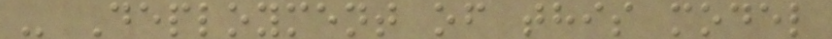- Deployment of this model
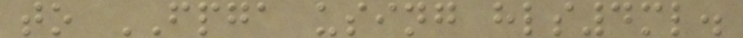to FPGA using hls4ml.
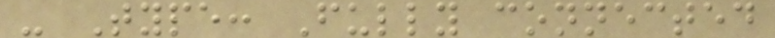- Type: Fully connected
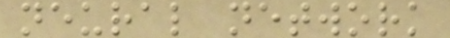neural network
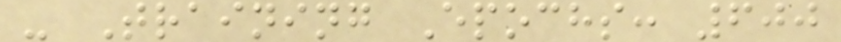- Training Epochs: 600
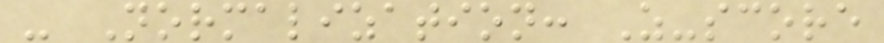- Normalization: Z-score
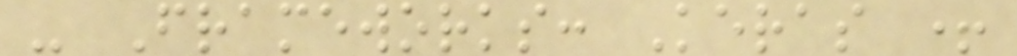- Frameworks: Keras +
